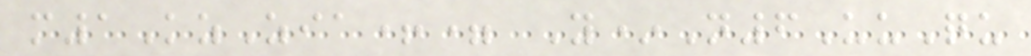m1KzZia+= Y*N6UuQu
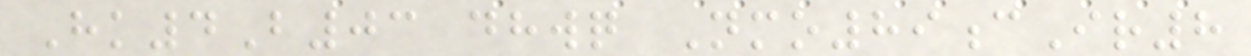Hk4B03 dhwq Nmo89cIr8
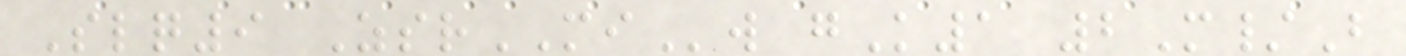Slq9 ZsrMIw gK1 2M/B
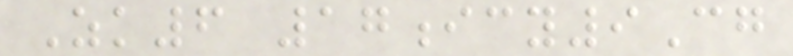Zk6 17icy9Cg
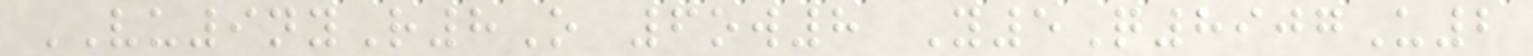VU9nyR8O 6ow8 Y5Q8907U2
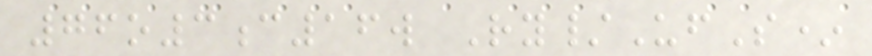76o3c16w Ry/UfS*
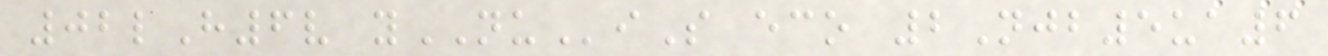02lH6v yNUiS eco 2Njb5ua6
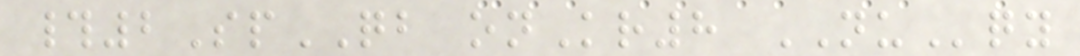#2SpQB onKr8 NUqy
